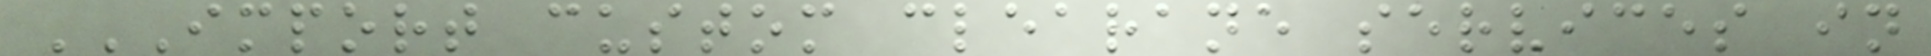IMPORT CUSTOM CLEARANE SERVICES IN
